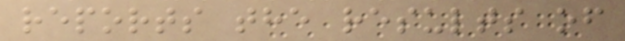reports the results of
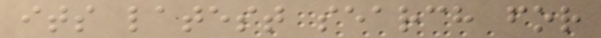its latest search for
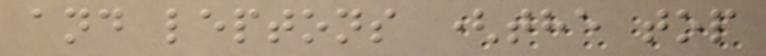and leptons (the top
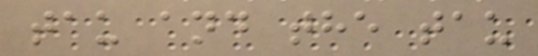tau and the tau
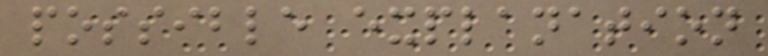possible explanation
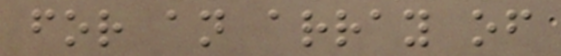for an array of
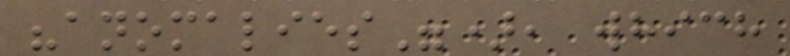"anomalies"), which
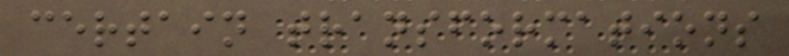certain transformations
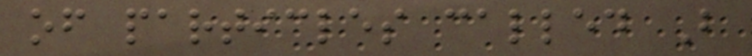of particles called B
